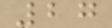27
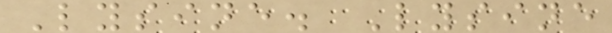Lysine. Lysine
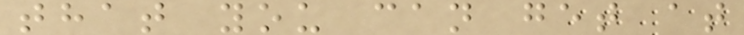that you can get at
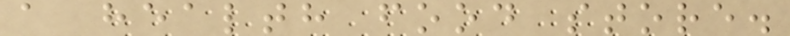a health food store.
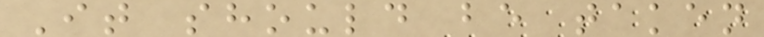It should be taken
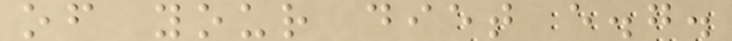of your diet e.g.
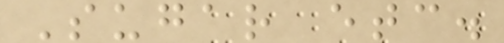Sugar etc.
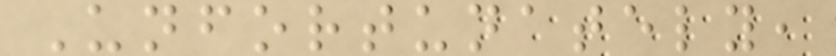Unfortunately,
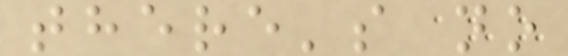there's no
